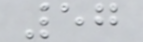57
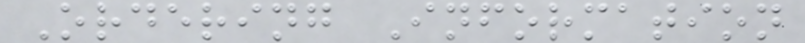Ordering Information
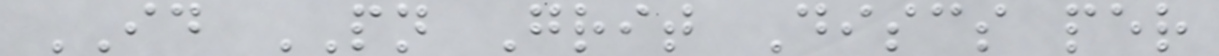ID PN Grit Discs per
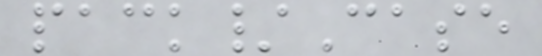pack/Case
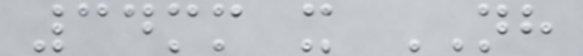34mm x NH
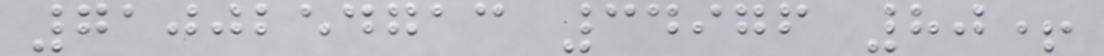7100254713 34976 80+
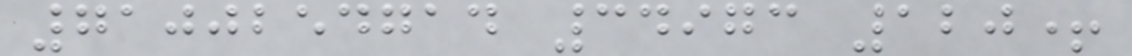7100254714 34973 120+
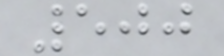500
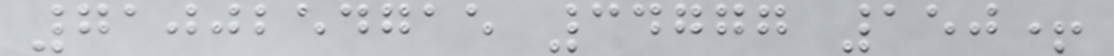7100254715 34777 150+
